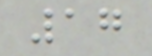17
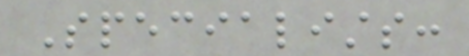Specialists:
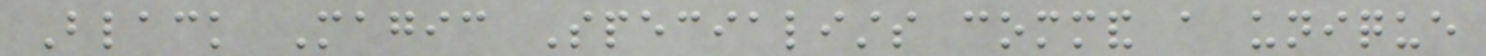Black Magic Specialists command a unique
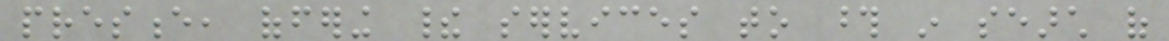presence, offering their services to those in search of
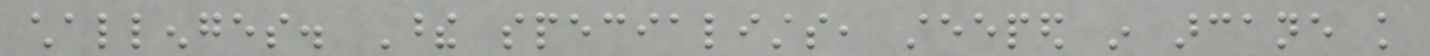challenges. These specialists, steeped in arcane knowledge
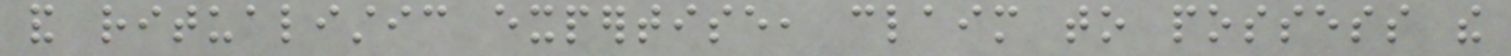and ritualistic expertise, claim to possess the
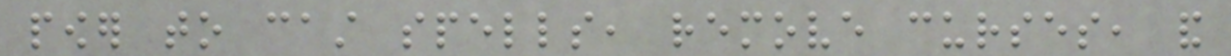power to cast spells, remove curses, and
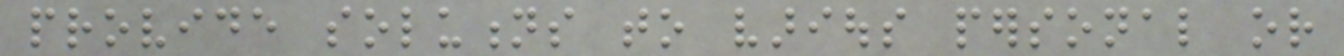provide solutions to various personal or
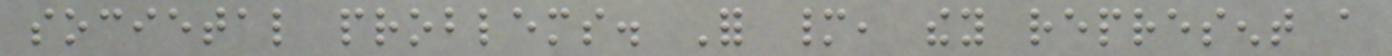societal problems. For many, they represent a
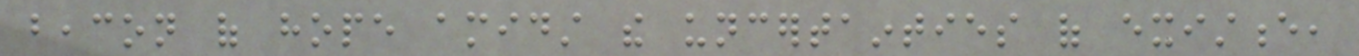beacon of hope amidst the uncertainties of existence,
